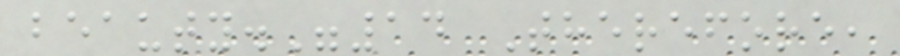beauty."14 Therefore,
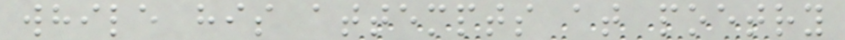while his attempts at poetry
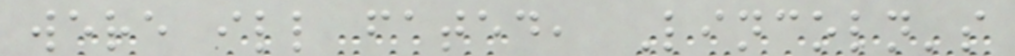were ill fated, Lincoln's
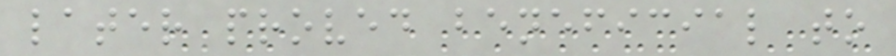later proved beneficial to
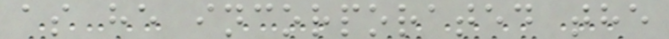as he incorporated the
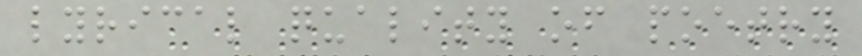lyrical quality of poetry
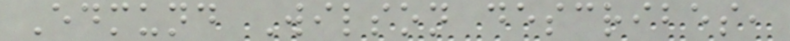Edmund Wilson describes,
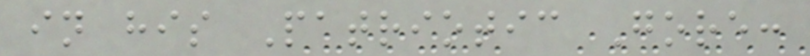in his Patriotic Gore:
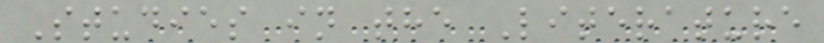Studies in the Literature
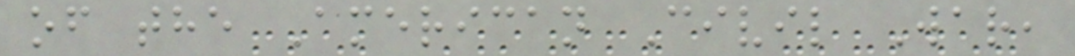of the American Civil War,
